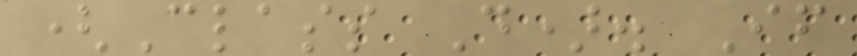(Class D). If
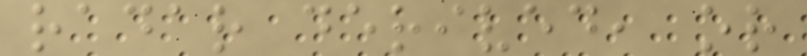radar derived, or
